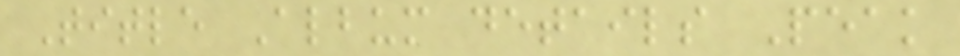Title Album details Peak
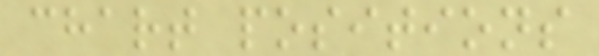chart positions
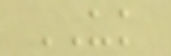UK
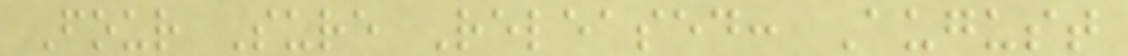Four Sure Released: August
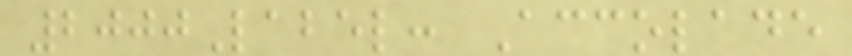2000Label: Accolade
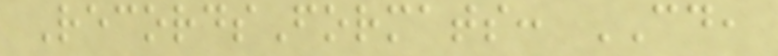RecordsFormats: CD,
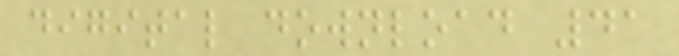digital download 41
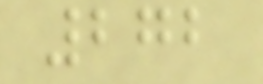272
